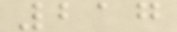217
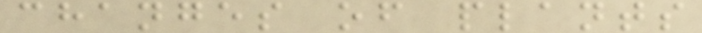changes of plants
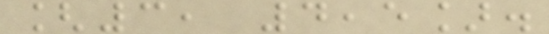[3, 4,5].
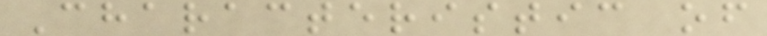Characteristic of
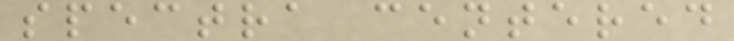spectra centered
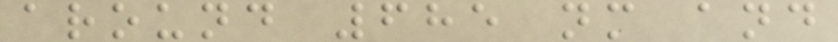around 685 nm and
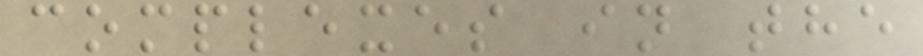complexes in the
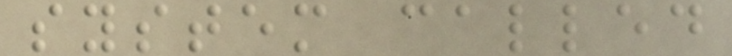system called
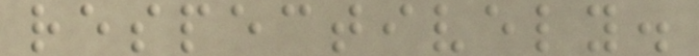respectively.
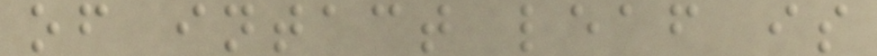of intact leaf is
